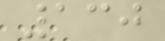130
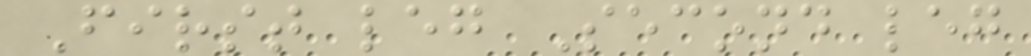First leg Second leg
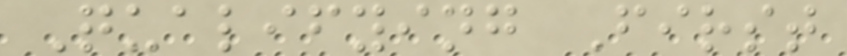Qualifying First
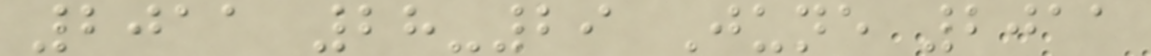2011 28-29 June 2011
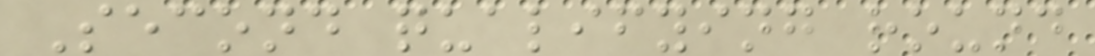Second qualifying round
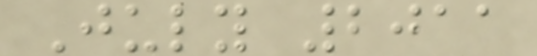July 2011
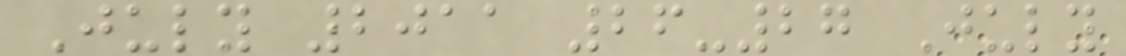July 2011 26-27 July
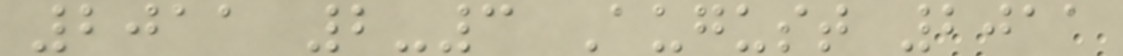2011 2-3 August 2011
